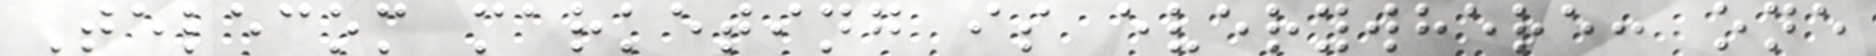Telecom marketing is everywhere: one
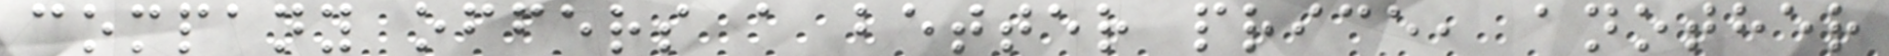company offers a better price, another
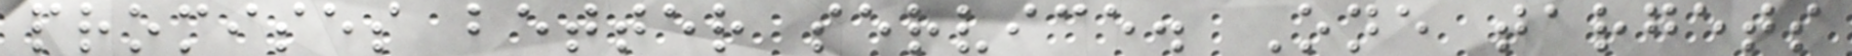promises better service. One targets
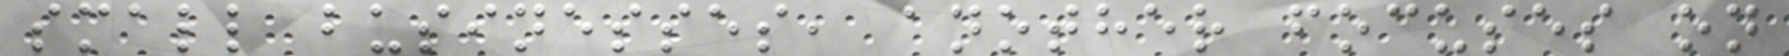small businesses, another focuses on
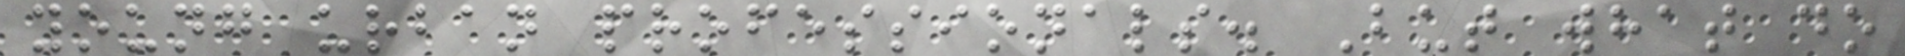young urban professionals. But what do
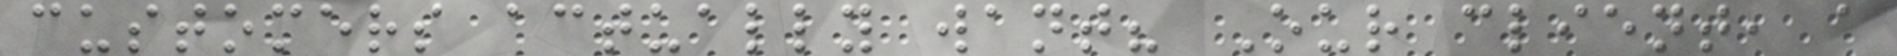customers actually want? Our client, a
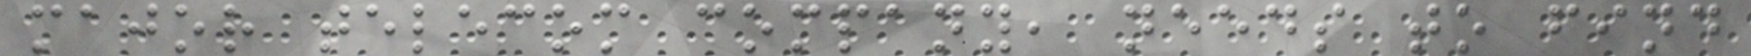major telecom company, needs to find
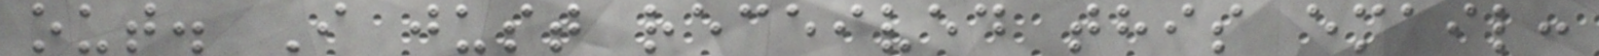out. I just received this email:
